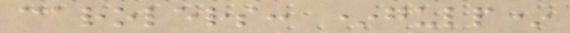carolers: *gulp*
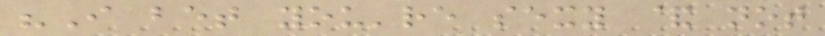"I bet you're sexy & not
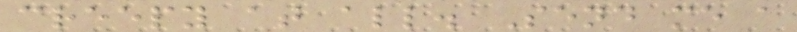creepy at all. Send me a
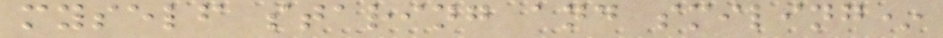myself staring and smiling*
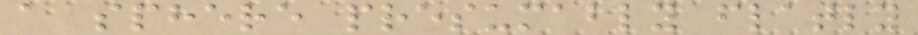a sphere presumably flatly
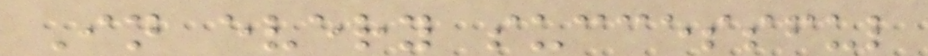In every successful
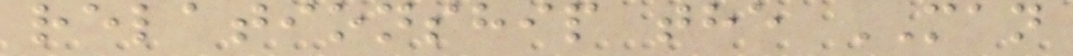relationship the MAN
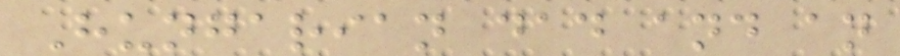Hungarian dad and an
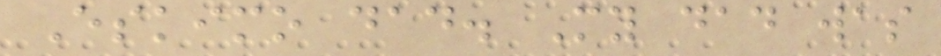Eskimo dad. My dad was
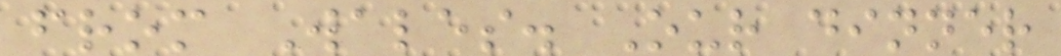from Wales. Our dinner
